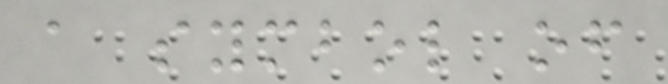a symbol of
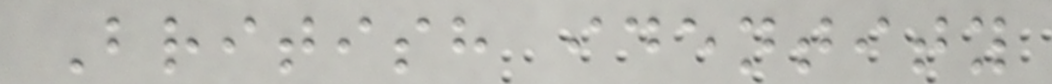British identity
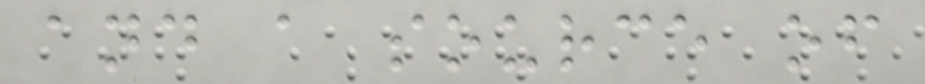and a source of
